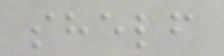shelf
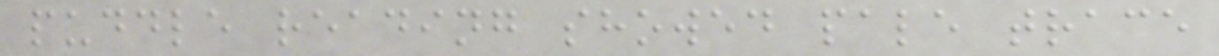puddle reading showed pale trace
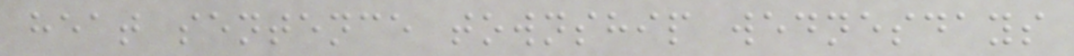heat sentence township wednesdays
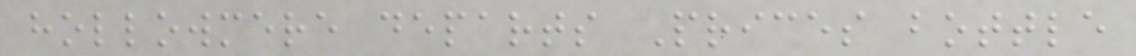hollowmere departs Prices bottle
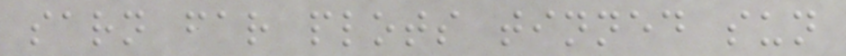sarn far plots tinned sun
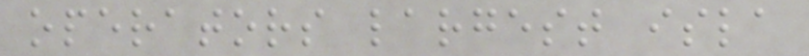operators largest isla
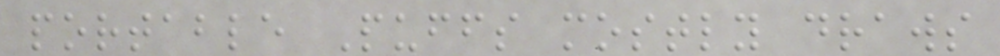portable Puffs mostly draws
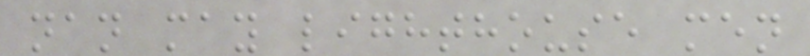nan may lighthouse men
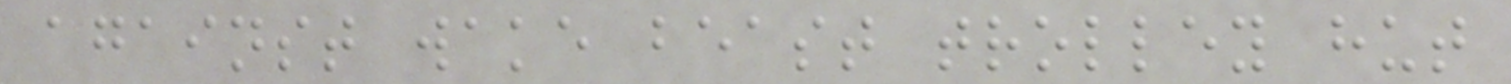against wake beast trolley hut
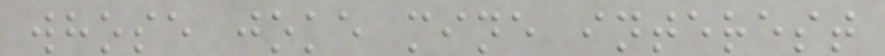whose joke mine interest
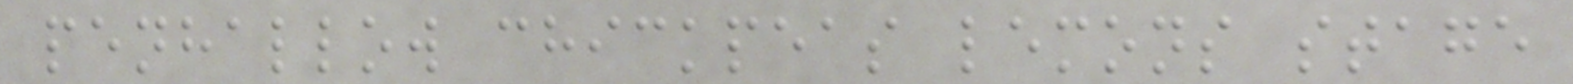penhallow chickpeas lemons stage
